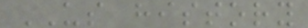US history
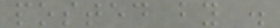posted by .
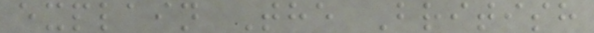explain The British
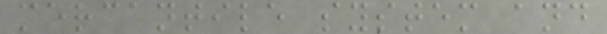mercantile system and
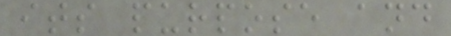its purpose and
